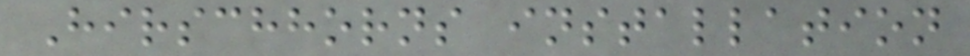Hirschhorns installation
